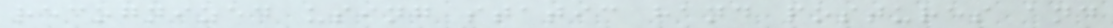recognized using static hand postures and
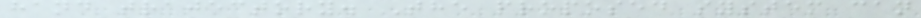hand trajectory. The proposed system can
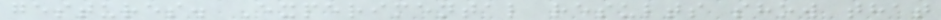gestures. Experimental results show that
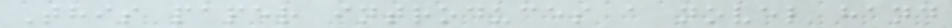This paper introduces a novel hand
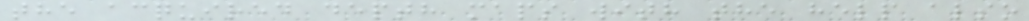the acquired depth maps with the help also
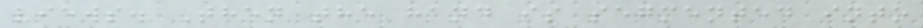views. Then the hand is segmented into
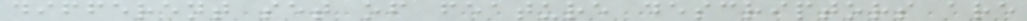different set of feature descriptors are
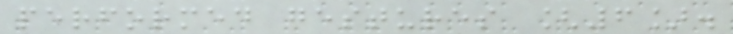performed gestures [6].
